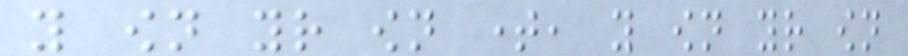you own your own time, you own your own
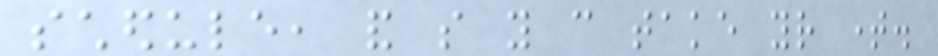schedule, and so you can take your time.
